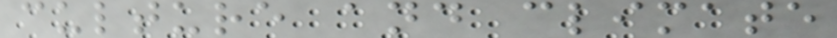culture and climate
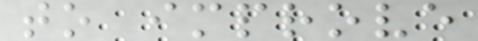to improve
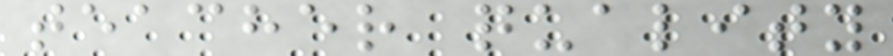teacher quality
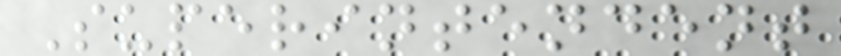Superintendent
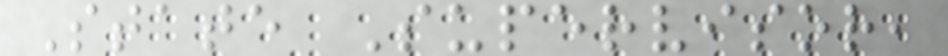State Supervisor,
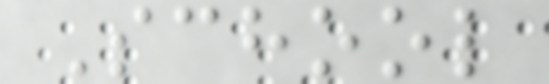School
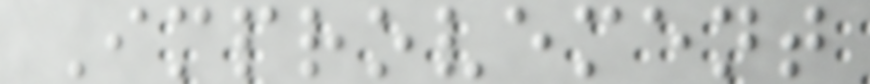Improvement
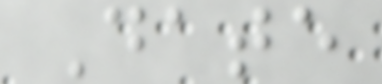Date
